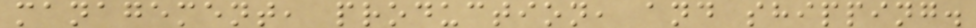management, production, and shipping.
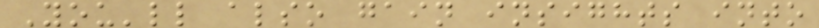You'll also gain insights into
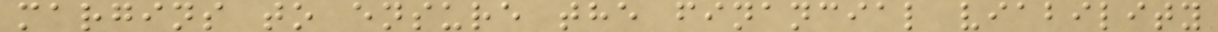margins to ensure the financial viability
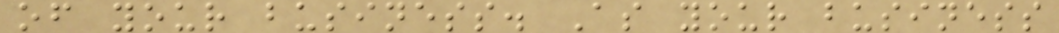of your business. As your business
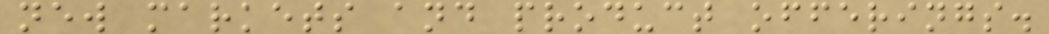new markets and product offerings.
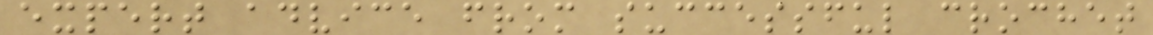expert advice from successful crochet
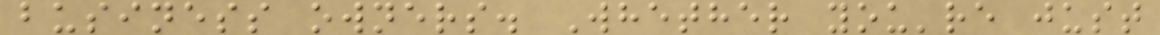business owners. Whether you're just
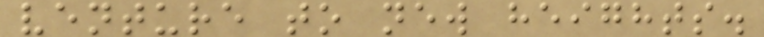venture to new heights.
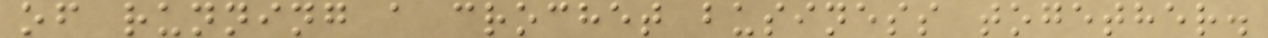of running a crochet business together.
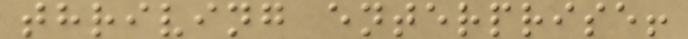thriving enterprise!
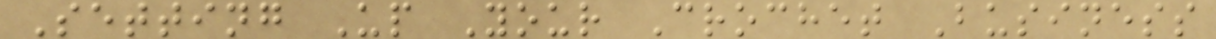Setting Up Your Crochet Business
